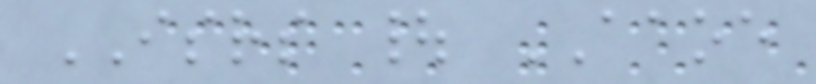ISRS | AAOE
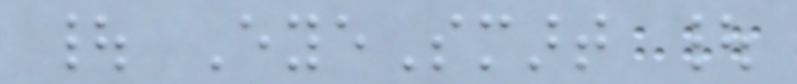| EyeSmart |
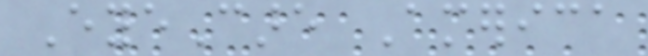EyeCare America
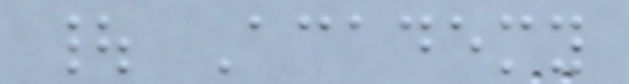| Academy
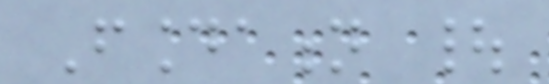Foundation |
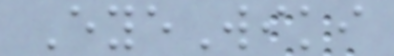EyeWiki
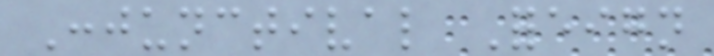Conjunctival Foreign
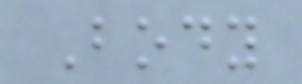Body
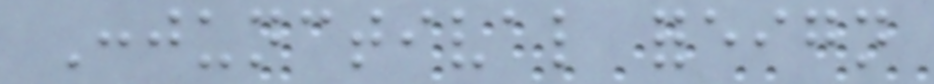Conjunctival foreign
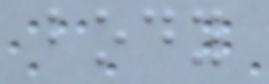body
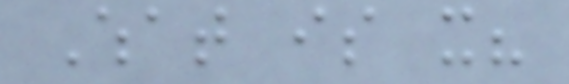What is it?
